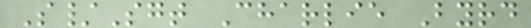S/Sgt Charlie Byrd
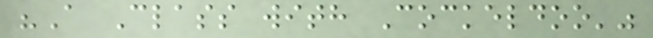"A Class with Cockeldoo'"
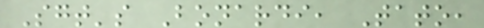Sgt's Bonardi, Tato,
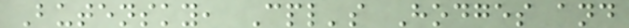Butensky, Cpl's Hodges and
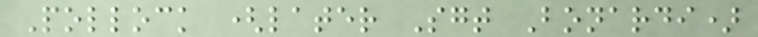Pollock (later Sgt Bonardi)
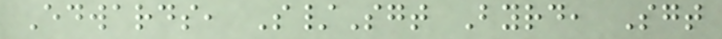Edwards, S/Sgt Byrd, Sgt
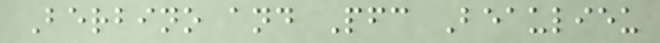Berbino and Pfc Beaulieu
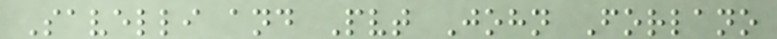Savelli and Pvt John Forlano
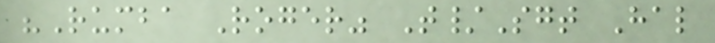"Rumba Roger" T/Sgt Hal
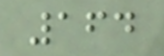164
